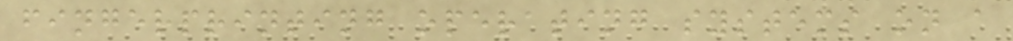fingerprinting operating systems on a
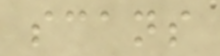scans
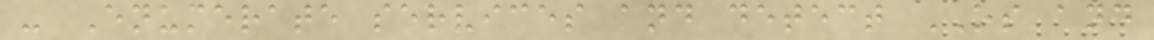- Enumerate services and detect OS and
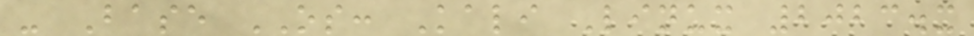- Base OS: Kali Linux 2023.x
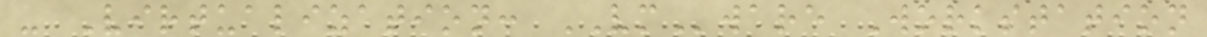- Virtualization: VMware Workstation
